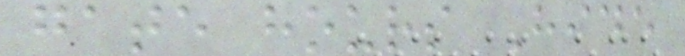gate hours Hide
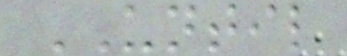UNTIL
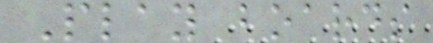Play boards
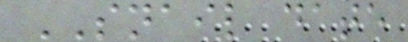SNAIL date
